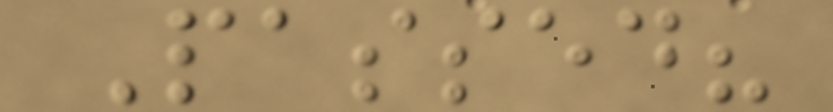Passed?
